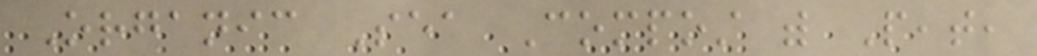Organic Sea Compost with Peat,
